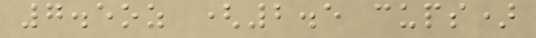7.5oz (2.5 cups)
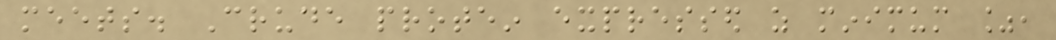meets. Crude protein expressed as minimum %,
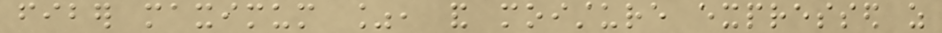fiber maximum %, and moisture expressed as
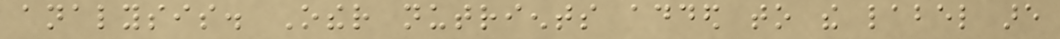analysis. Other nutrients added to the label are
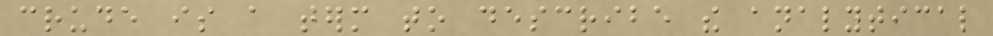crude is a term to describe the analytical
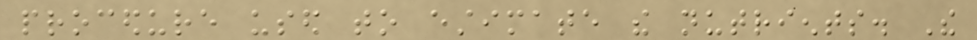procedure used to estimate the nutrients. The
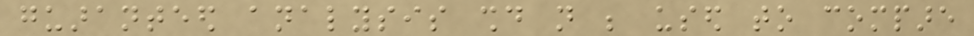guaranteed analysis should not be used to compare
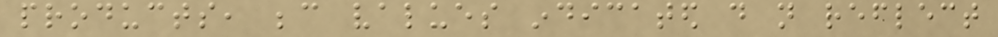products, because values indicated do not reflect
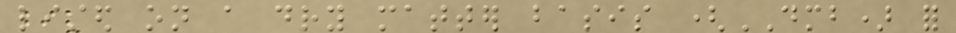listed on a dry matter basis (DMB) for
